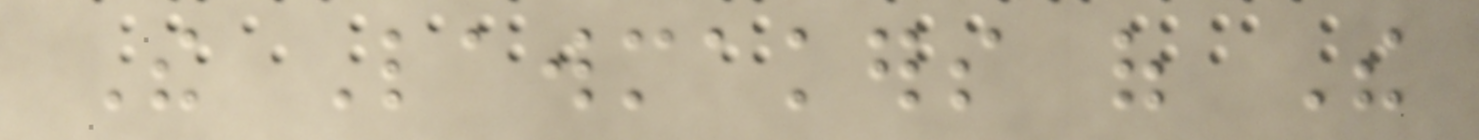The Lawmakers of The
